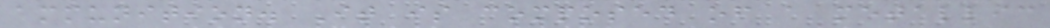ammunition. It is composed of a metallic
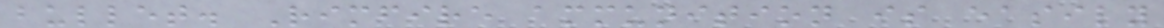bullet. Rimfire ammunition is easily
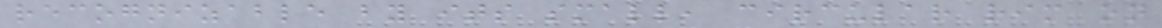recognizable by its small, circular rim on
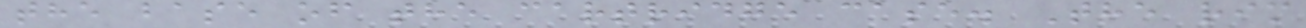the base of the cartridge case. The rim
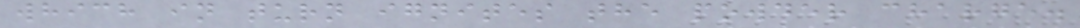which in turn ignites the powder charge.
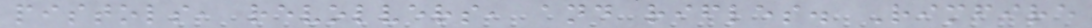pistols, revolvers, and rifles. Rimfire
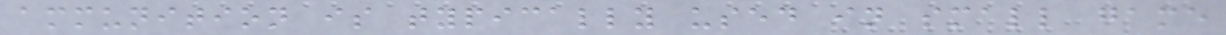ammunition is typically used in small game
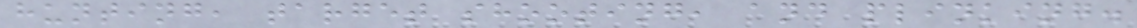hunting, target shooting, and plinking.
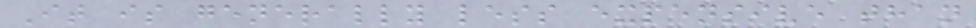It is generally less expensive than
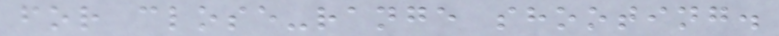for close-range shooting.
